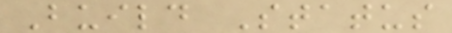Build Status
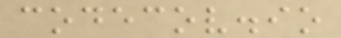codecov.io
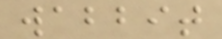wabbit
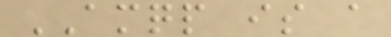AMQP is a
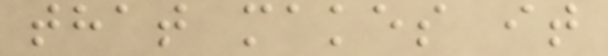that makes it
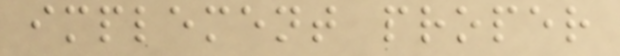implement proper
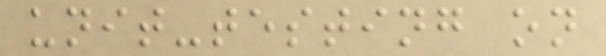unit-testing on
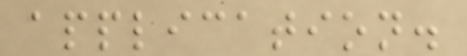application.
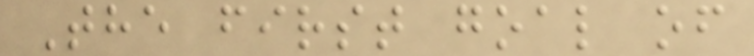The first goal of
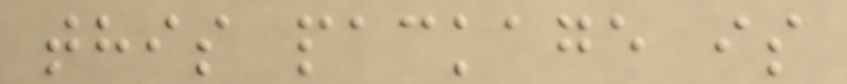this package is
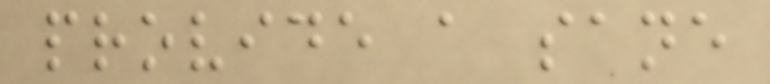provide a sane
